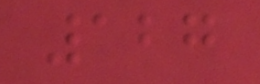127
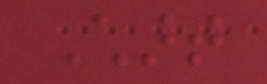Chart
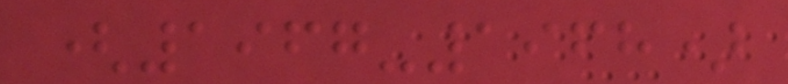(1967-1968)
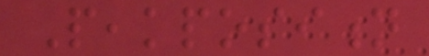Peakposition
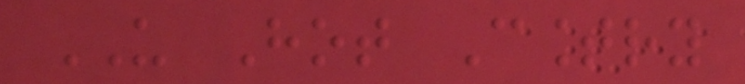US Hot Country
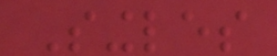Singles
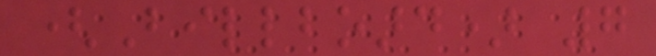(Billboard) 7
